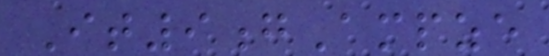It9gAmpze
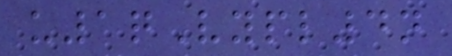u1qVypl4n
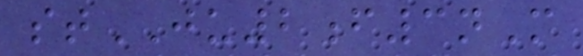stJU2f3nM
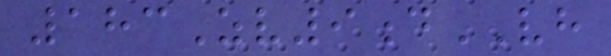183Zv9dVH
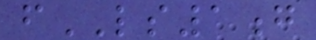fLS1g
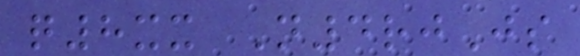q8xx N4rjJs
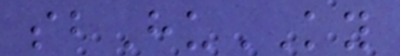sbHuKY
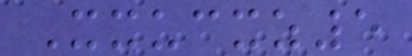Xxucxz5
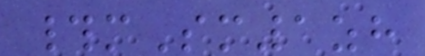#mSm1zh
